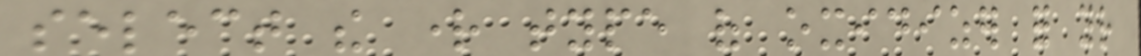select the right type of oxidizer for your
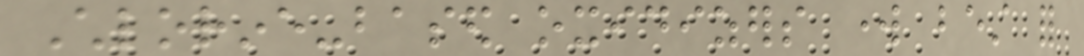Chlorine-based oxidizers work best for
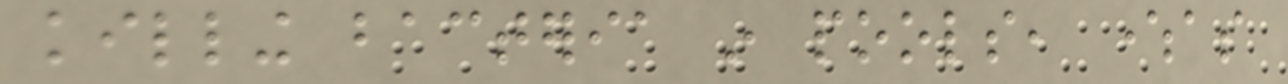killing bacteria in pools, whereas
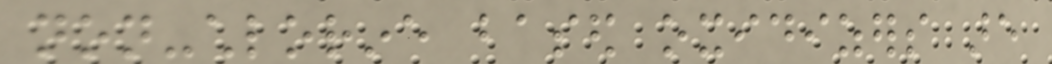non-chlorine based oxidizers are
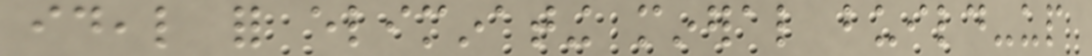ideal for eliminating mineral build-up
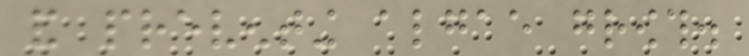and preventing algae growth.
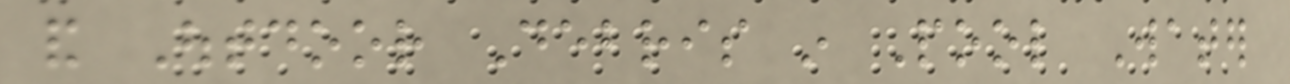and Outdoor Debris in Pool Water
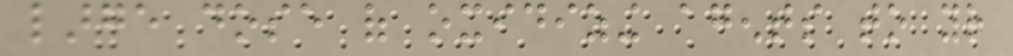large dose of oxidizing agents to your
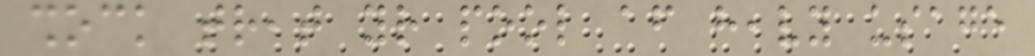shock treat your pool after heavy usage
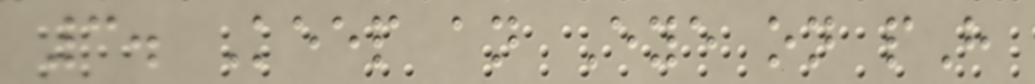3. Keep an Eye on pH
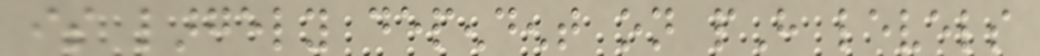is largely dependent on pH levels
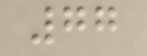77
